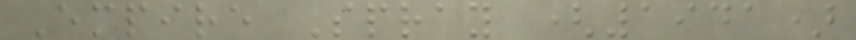Empire Spray (1941)
